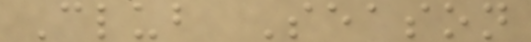Club Season
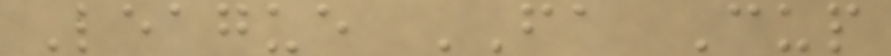League FA Cup
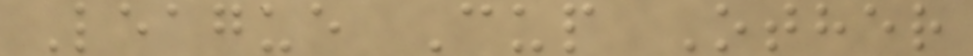League Cup Other
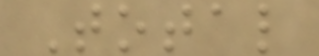Total
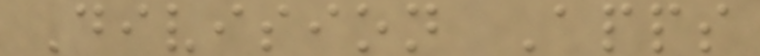Division Apps
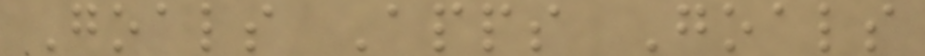Goals Apps Goals
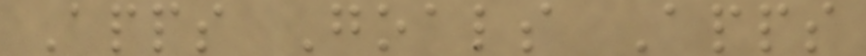Apps Goals Apps
